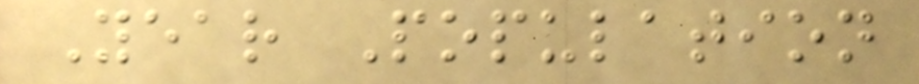Year Population
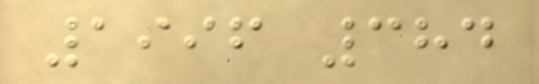1996 384
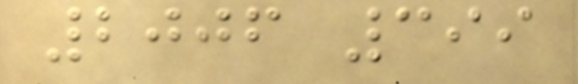2006 399
